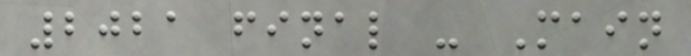2021 final - Main
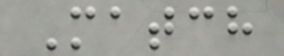Match
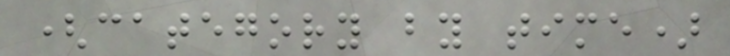(category by time)
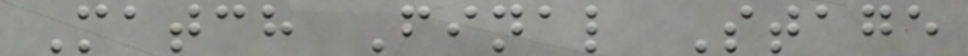Match Final Stage
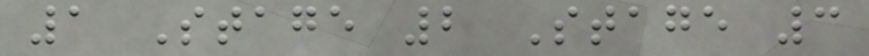1 Stage 2 Stage 3
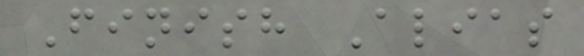Finish Alias
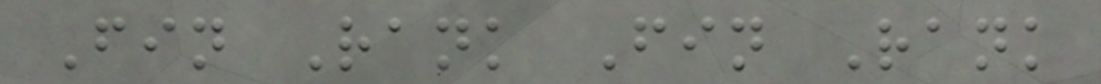Fin Rank Fin Rank
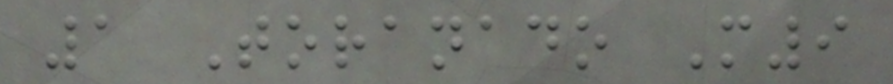1 Toranado M9
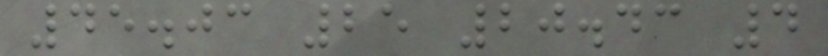45.03 25 20.43 4
